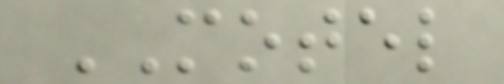MOTEL
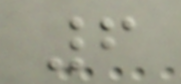6
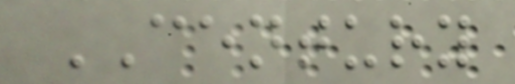CENTURY
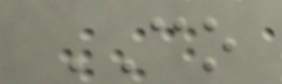CO
